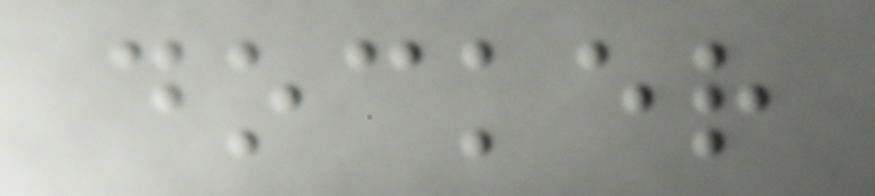docker
